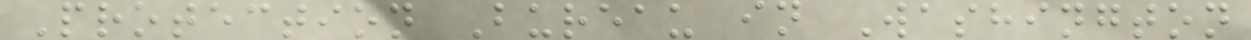Protection Bureau in Washington
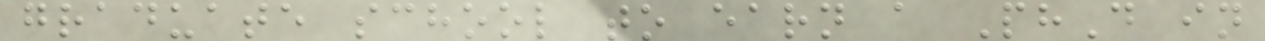graduate school to earn a PhD in
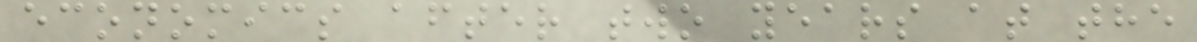economics after two years at the
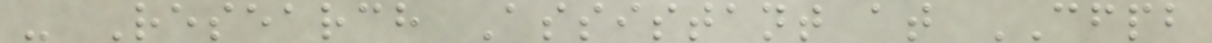- Research Assistant at CFPB
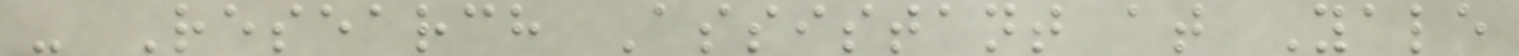- Research Assistant at Yale
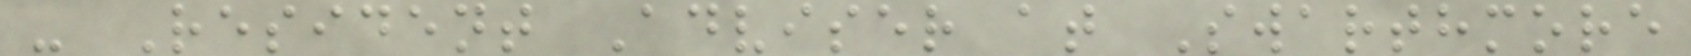- Resident Adviser at Swarthmore
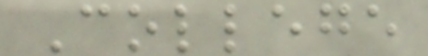College
